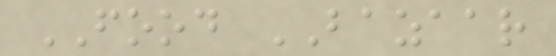FOOD BAZAAR
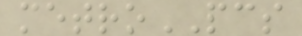metroPCS
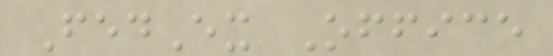FedEx Office
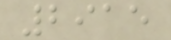2915
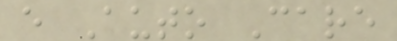e Auto Care
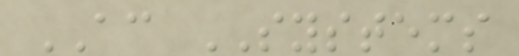AC SYSTEMS
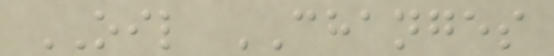OIL CHANGES
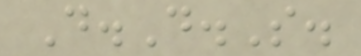D.D.S.
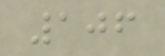106
